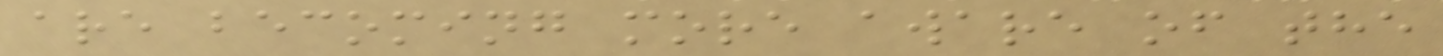are becoming more aware of the
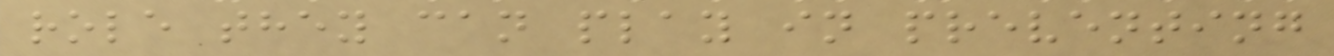role they can play in preventing
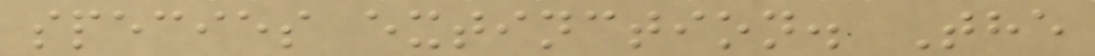species extinction. The
